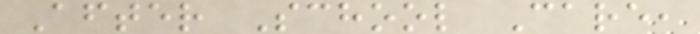After School Care,
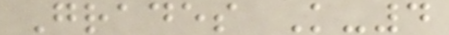Grades K-4
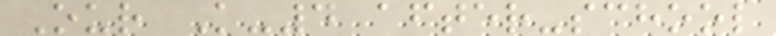Our K-4 after-school
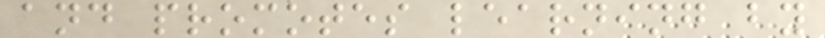and promotes learning by
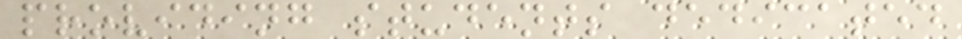providing students dedicated
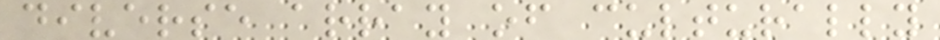diverse array of culturally
